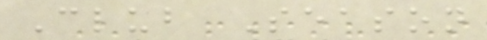Club Season
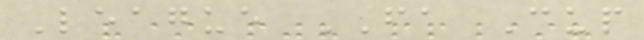League FA Cup
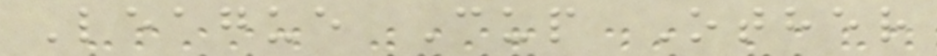League Cup Other
